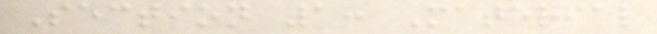Section 1: Material
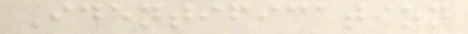Identification
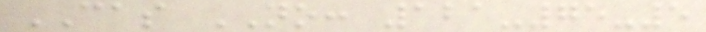CAS NO: 121-75-5
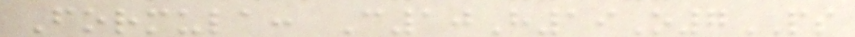Formula: C10H19O7PS
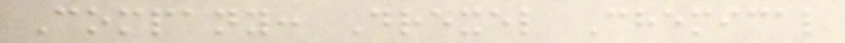Company: Drexel Chemical
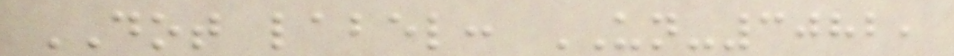DOT label: UN-3082,
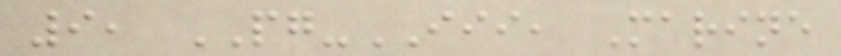9, PG-III, Marine
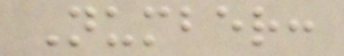Number:
